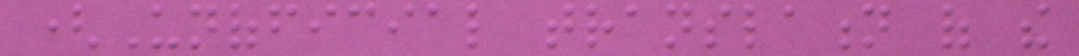(Unofficial translation of the
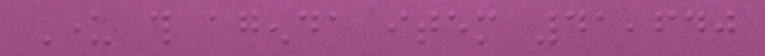Under this agenda item 41,640
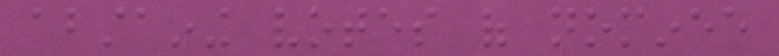abstaining votes of nominee
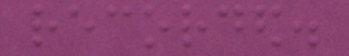recorded.
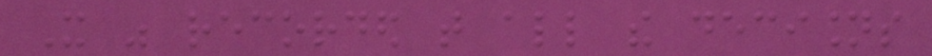It was recorded that all the decisions
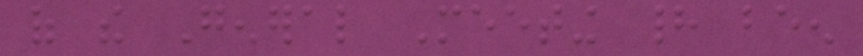of the General Meeting had been
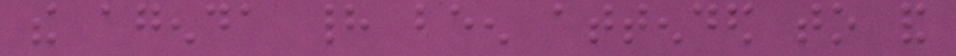the agenda had been attended to and
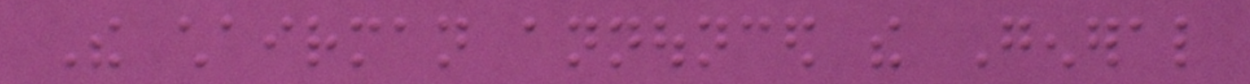The chairman announced the General
